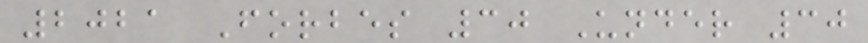2021 Forbes 30 Under 30
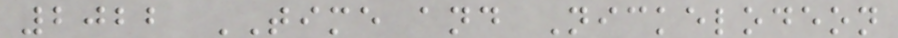2022 TIME and Nickelodeon
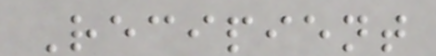Recipient
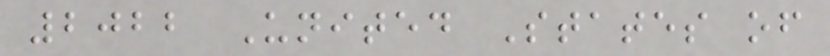2022 United States of
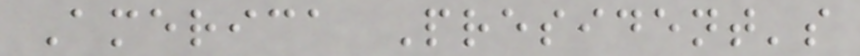America President's
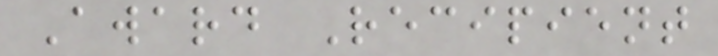Award Recipient
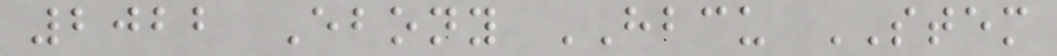2022 Ebony HBCU STEM
